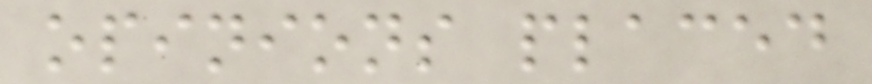opinions placed
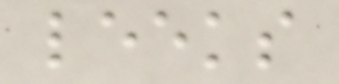leeks
